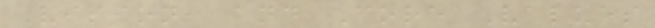Vision, and Core Values
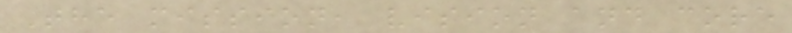The mission, vision and core
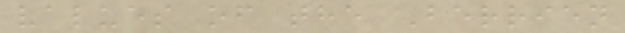values of the Berrien
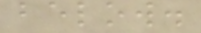below.
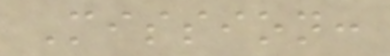Mission:
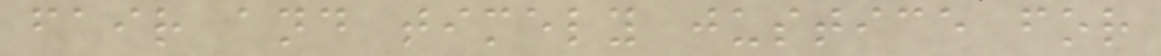fair and timely justice for
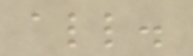all.
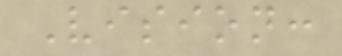Vision:
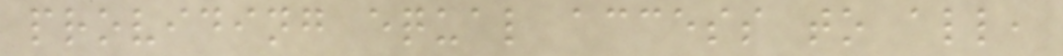providing equal access to all,
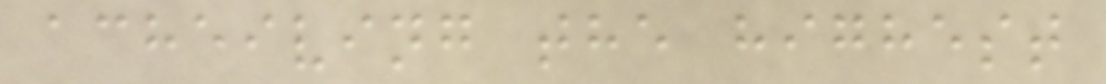acheiving the highest
